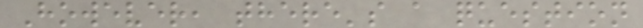However, there's a question
